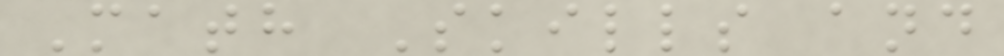Math Skills and
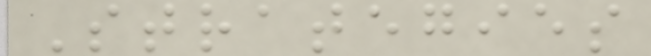Strategies
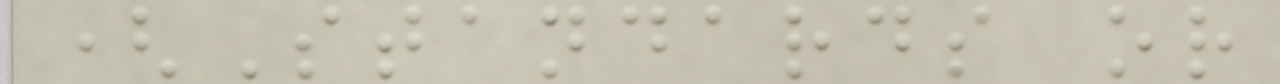(Standards or
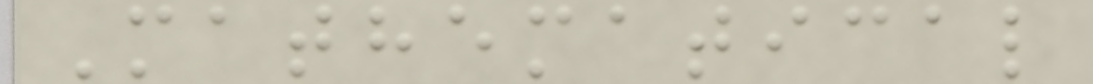Mathematical
